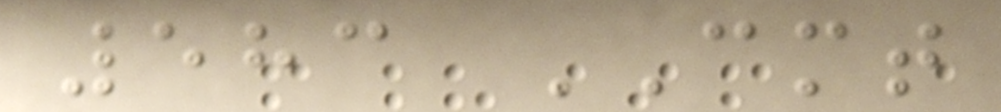583 CMT
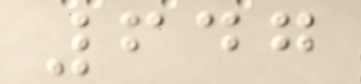647
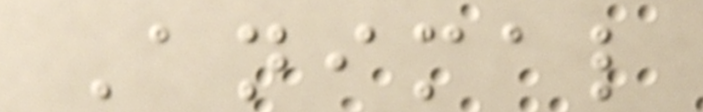Animal
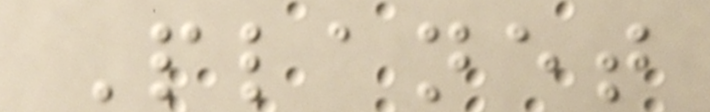Planet
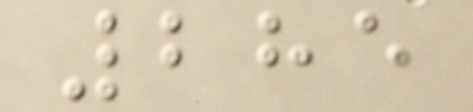285
